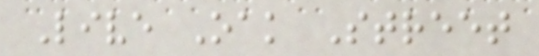Live Oak Street
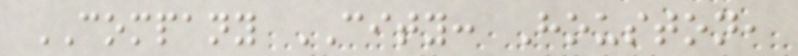COMPANY CITY: Houston,
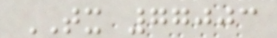TX 77003
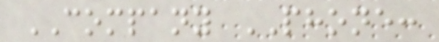COMPANY PHONE:
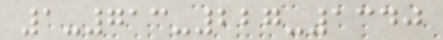1-713-227-1340
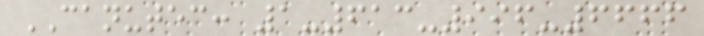CANUTEC: 1-613-996-6666
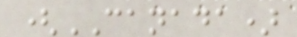(CANADA)
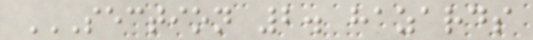SECTION 2. HAZARDS
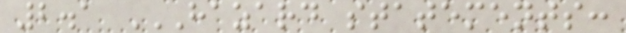2.1 HAZARD STATEMENTS:
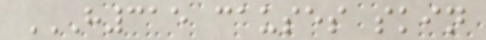H315 CAUSES SKIN
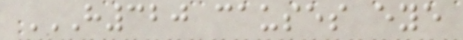H320 CAUSES EYE
